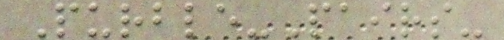Purble-Pairs-
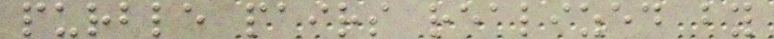purble pairs realized by
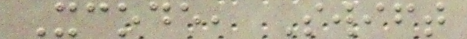Xcode, Swift
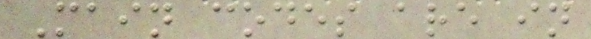Main codes are in
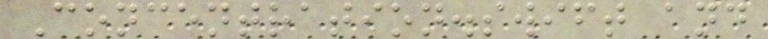Concentration.swift and
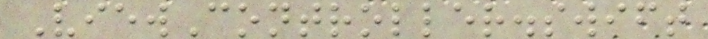ViewController.swift
